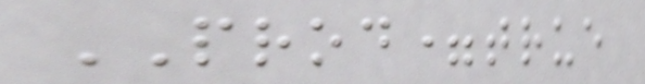PROD=true
